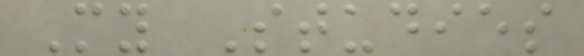My Studies
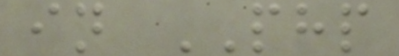in PHP
